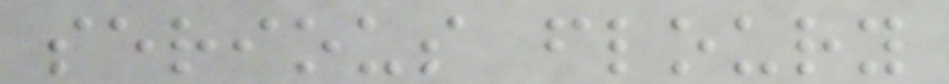serious floury
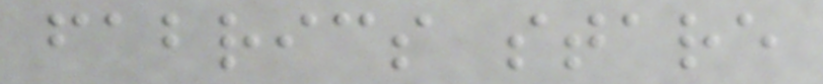fabrics stare
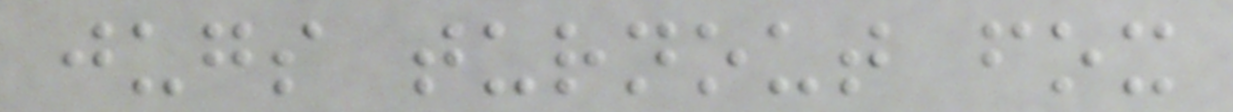jugs turnout fox
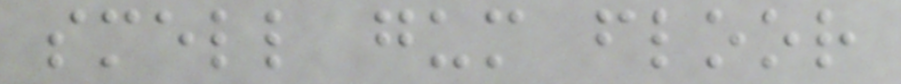smell gum floor
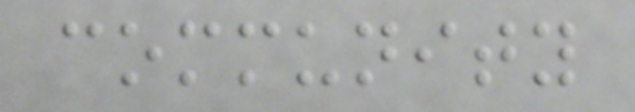community
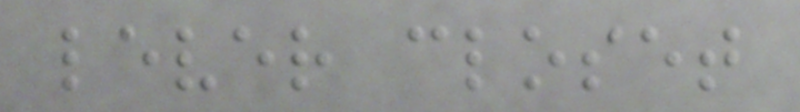lever closet
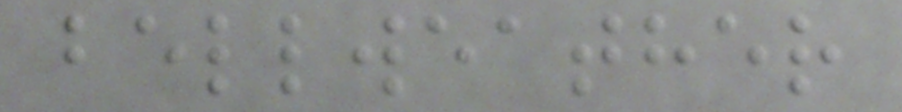bellweather
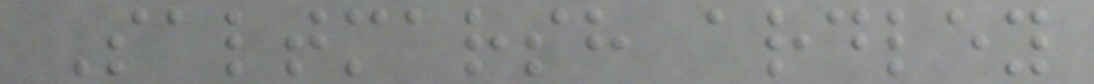Saltmarsh ardley
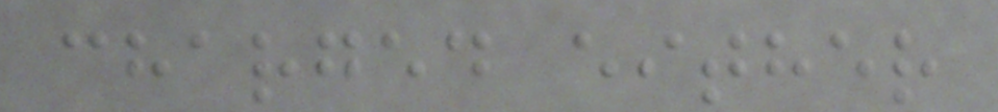charged either
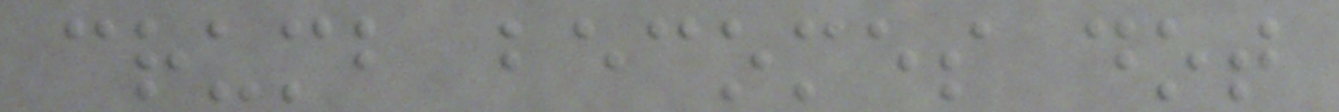crumb becomes dot
